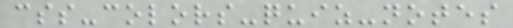css-colors-quiz-notes
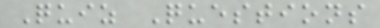Quiz Questions
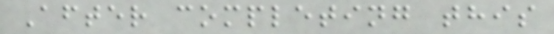After completing this
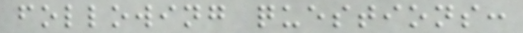following questions:
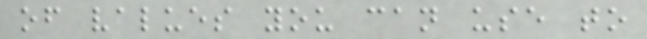of values you can use to
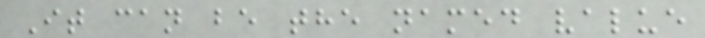It can be the named value
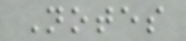Notes
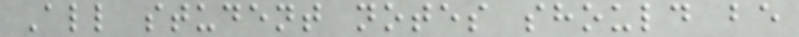All student notes should be
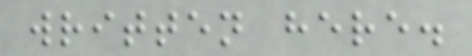written here.
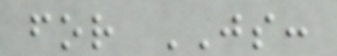for JS:
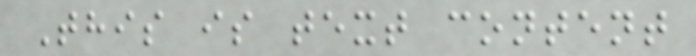This is text content
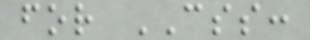for CSS:
